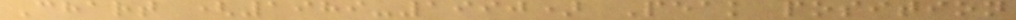Chart (1989-1990) Peak position
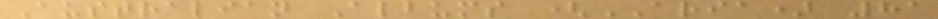Australian Albums (ARIA) 81
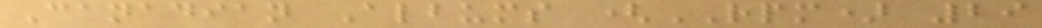Canadian Albums (RPM) 29
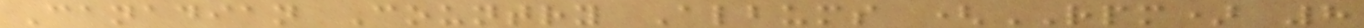Canadian Country Albums (RPM) 8
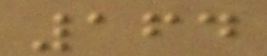164
